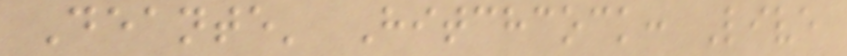Deante' Hitchcock: Live
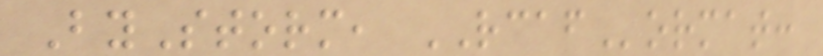ByStorm, RCAFormat:
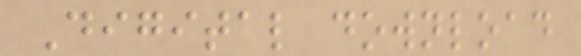Digital download
